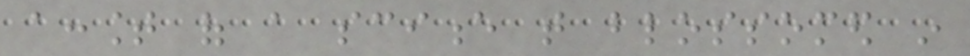account of a science that blossomed in
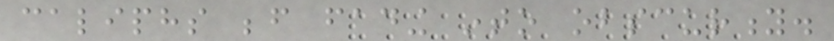caliphs before fading into obscurity.
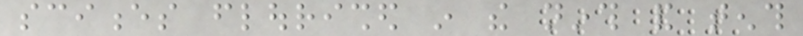sciences flourished in the ninth and tenth
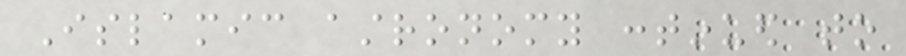Islamic astronomy continued to
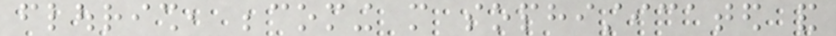flourish, becoming more sophisticated and
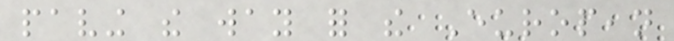paving the way for the European
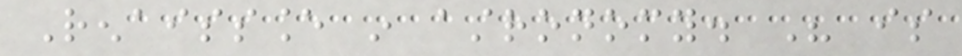Renaissance in astronomy. His is
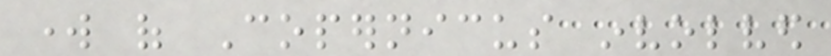work of Copernicus involved
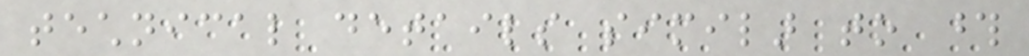technical details similar to those
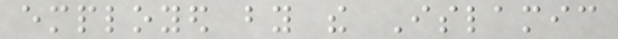employed by the Islamic
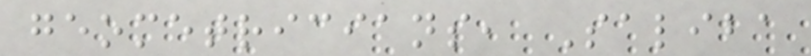geometricians, Saliba
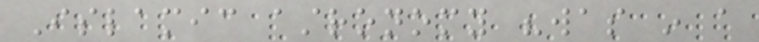Islamic astronomy "was in a
